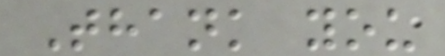Thank you
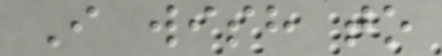I wish to
